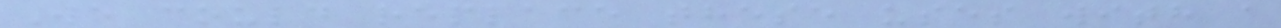We could replace these uses with a
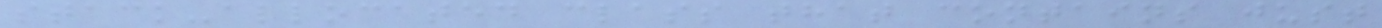stack-allocated class that contains just
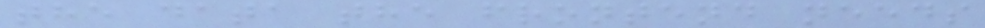the data the frontend needs
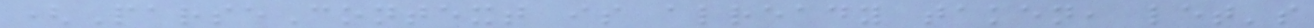(ParseContext is already taken, let's
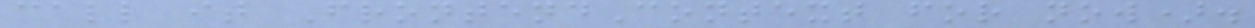call it FrontendContext for now).
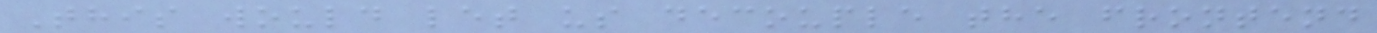This would let us decouple the frontend
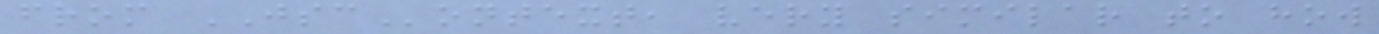from JSContext, very similar to how
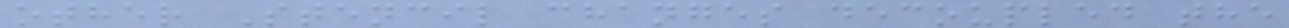other Stencil changes decoupled the
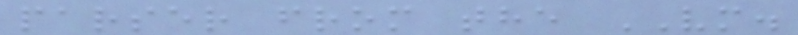parser from the VM.
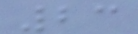23
